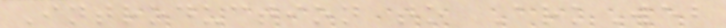Introduction to ArkWeb
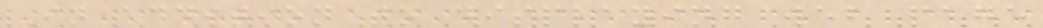In addition to displaying web page
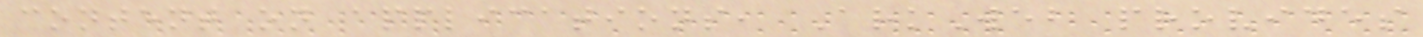content on applications, ArkWeb provides
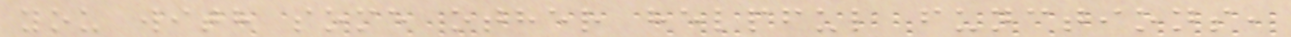you with some other helpful functions,
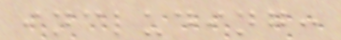including:
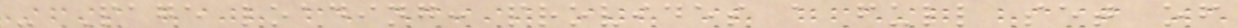- Page loading: provides a full set of
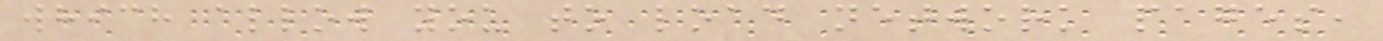which allow you to load network pages,
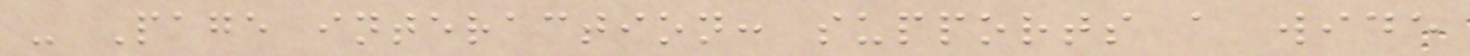- Page interaction: supports a wide
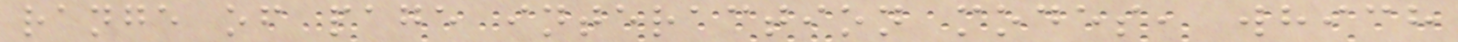range of page interaction modes, which
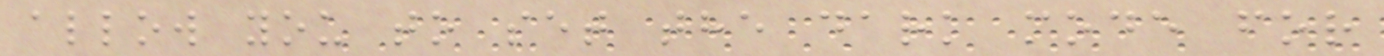allow you to set the dark mode for
